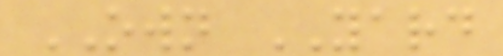OWN YARD
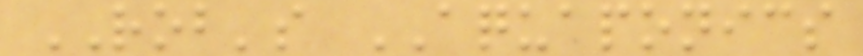ROB's AQUAPONICS
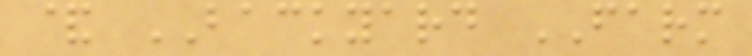& BACKYARD FARM
